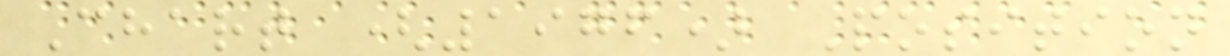Chart (1976) Position
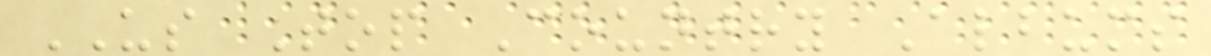US Top Country Albums
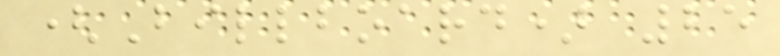(Billboard) 25
